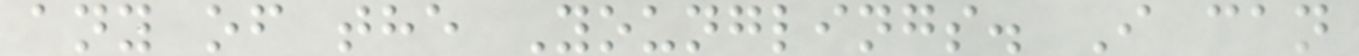any of the Younglings. I can
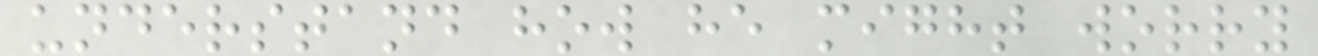understand how he might worry
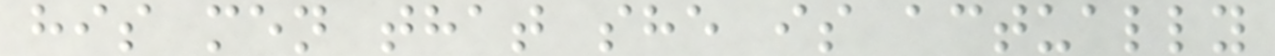his men that she is actually
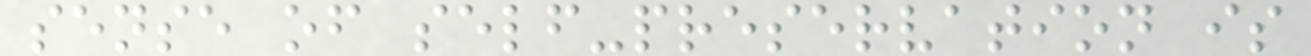sense of self-preservation is
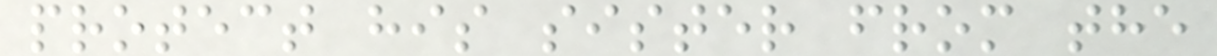protect his sister from the
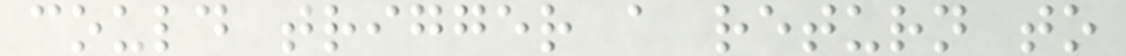could trigger a return to
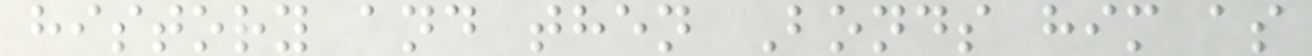history and then Bonds him as
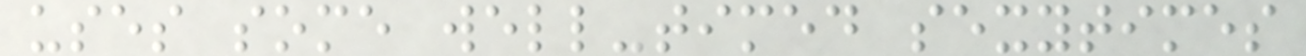uses some well-timed sexytimes
